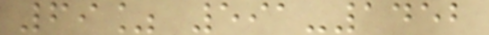69% 591-1452
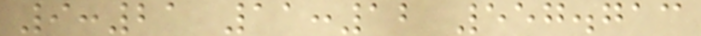9:21 11:12 557.713
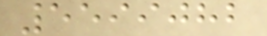5599082
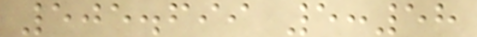505.699 5:58
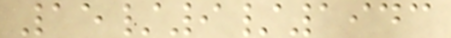15/9/1943
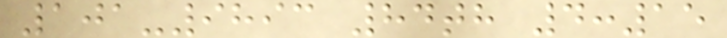101-9893 84th 4:15
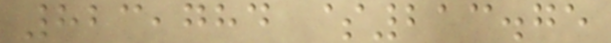823,784 $213.75
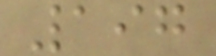197
